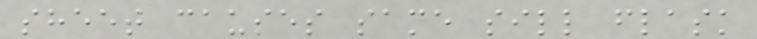sheet causes same sill flask
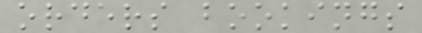orders bookings
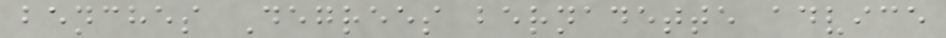benches Degrees bernadette advice
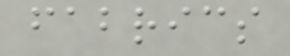fabrics
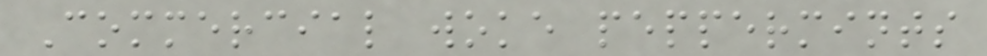Commercial woke peppermints
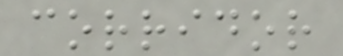corridor
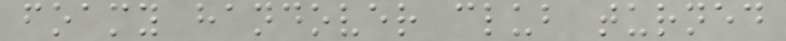foamy handover club turned
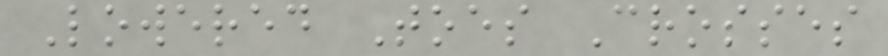Lowered Toes Crosses
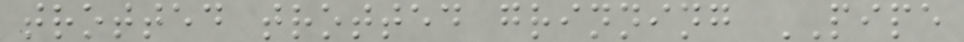trotted trotted grinning PIPE
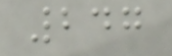247
